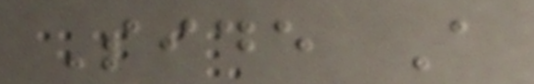Side A
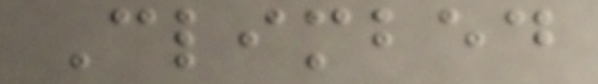Climbed
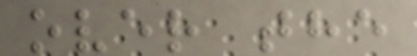over the
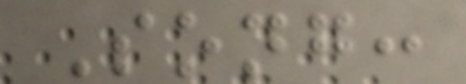Song:
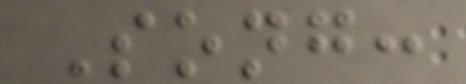Song:
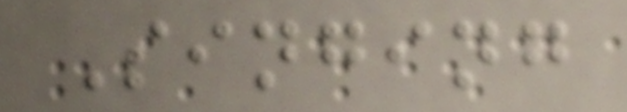Singing
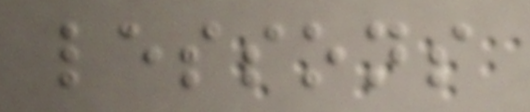lessons
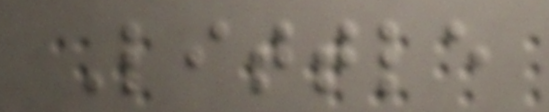Little
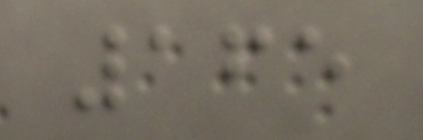165
